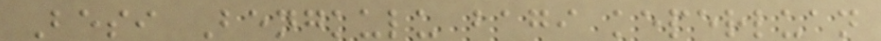Besi Bengkulu bagi keperluan
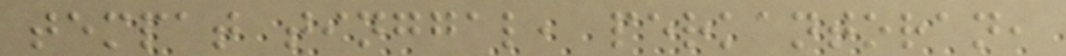tempat tinggal, perkantoran,
